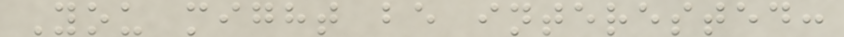You might be interested:
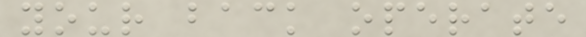your back operate
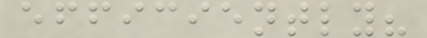efficiently?
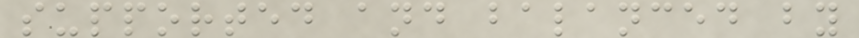supported and balanced by
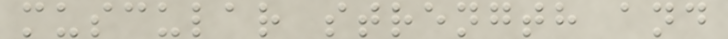muscular strength and
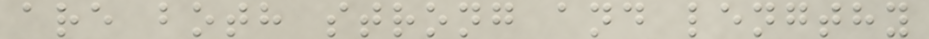are both strong and lengthy
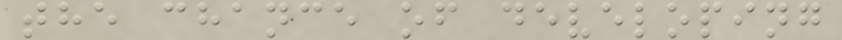the chance of developing
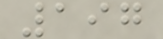197
